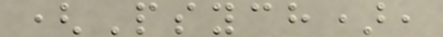(Psych),
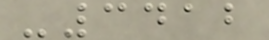-3412
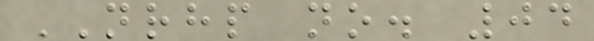NRHP no. 04
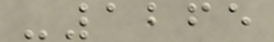-1265
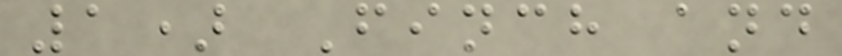1) Finch and
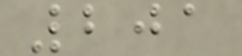201
